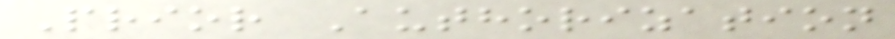Prior Authorization
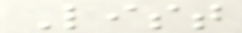List
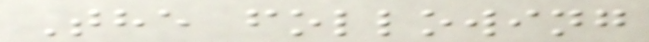The following
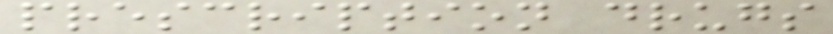prescription drugs
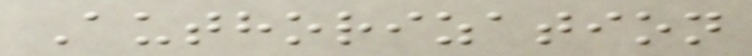Authorization
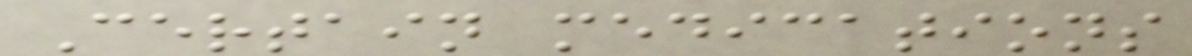Certain medications
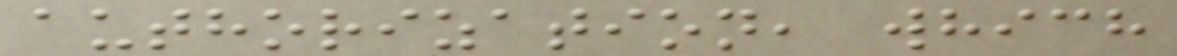authorization, which
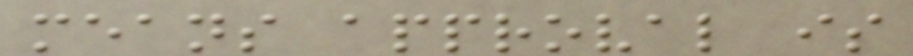means approval is
